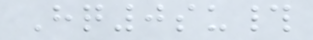Hq0su#
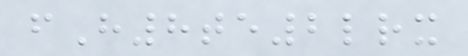fH8te2lrx
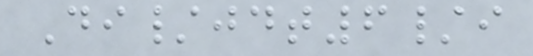Di/jdt6/i
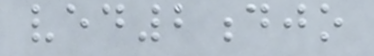ved2djo
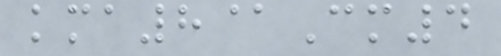kma8@Cm4
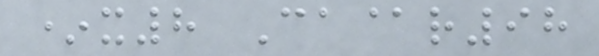*x8 Ca@r98
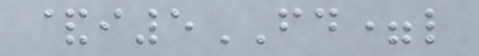&i5FD=l
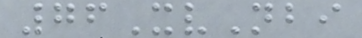76XvNbi
